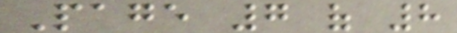Page 7 of 8
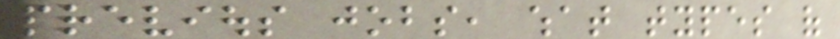previous jobs, what types of
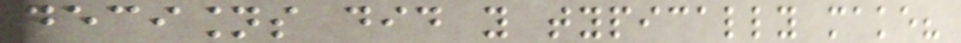decisions did you typically make?
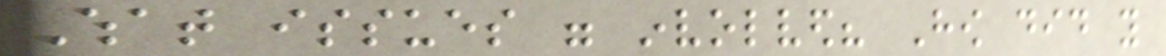What issues were involved? How did you
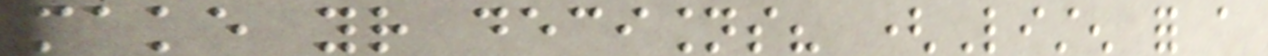make your decisions? (Listen for a
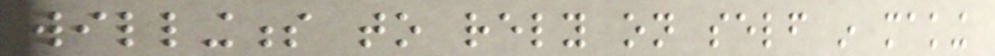willingness to rely on self in making
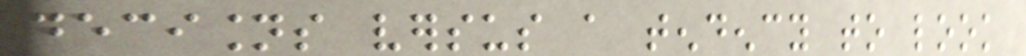decisions versus a tendency to look
